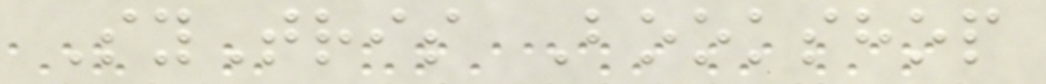SyTris Bookshop
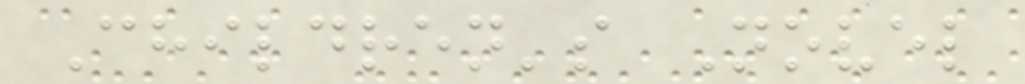Children's Novel
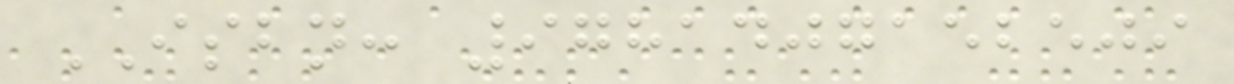ISBN: 9781407152509
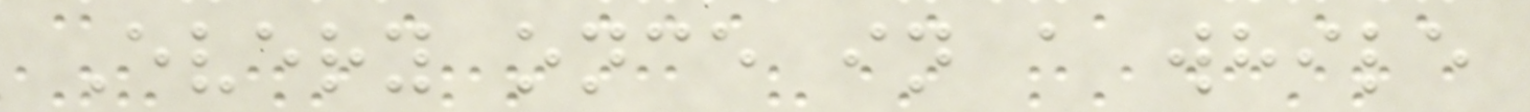Every once in a while
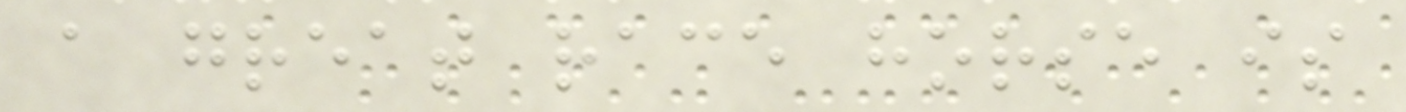a great race horse is
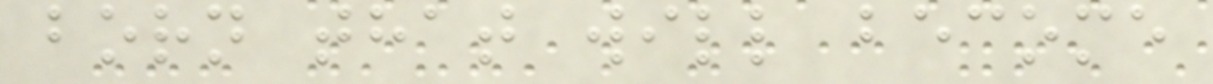born that will become
